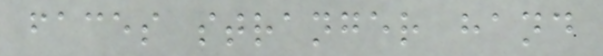faces stranger hand
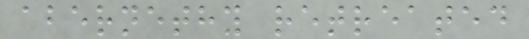abernethy retreated
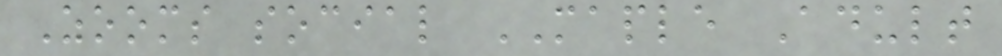Zooms social MAPLE Adult
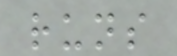runs
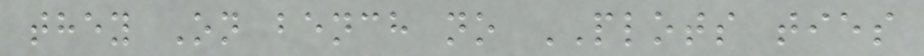they On bench no PLOTS ties
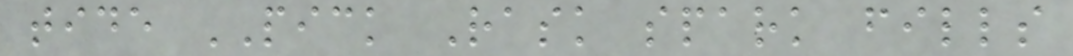tide PICK Rask spark fills
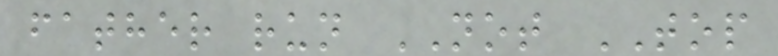father run NOT TOP
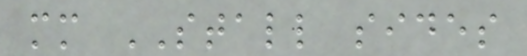mm STALL sides
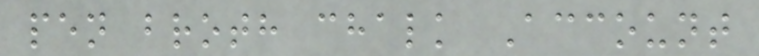pen broth chalk Account
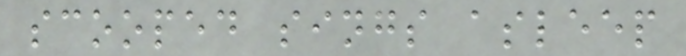scooped sings asleep
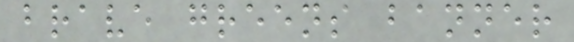brave greens banner
